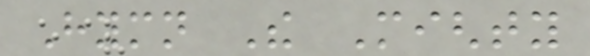Hymn The Mighty
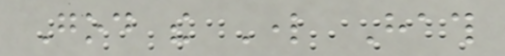God the Lord Hath
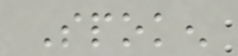Spoken
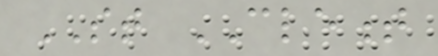ST CLEMENT
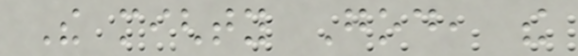The mighty God, the
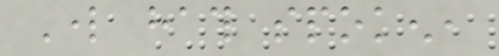Lord hath spoken,
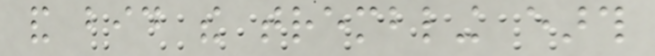and bid the trembling earth
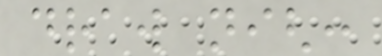draw nigh:
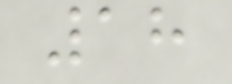18
